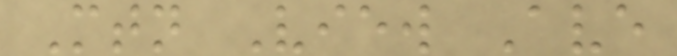Mtn View Ave
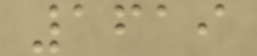1619
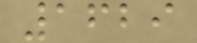1629
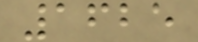1625
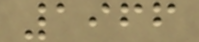1966
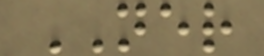NER
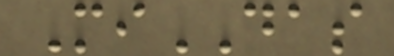MiDAS
